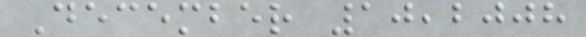December 10,2008
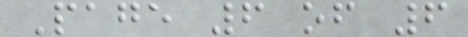Page 6 of 6
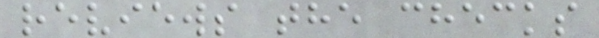reviews the checks
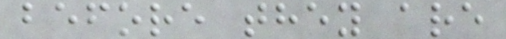before they are
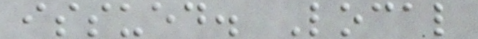issued. Local
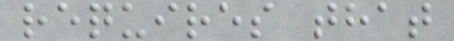requires that
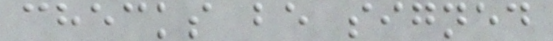checks be signed
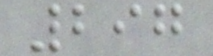297
